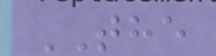THE
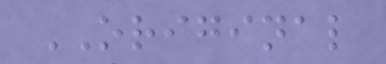ORIGINAL
